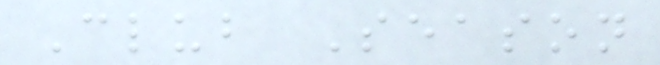Club Season
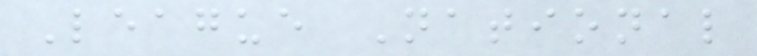League National
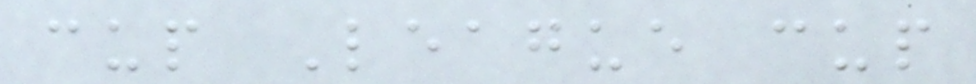cup League cup
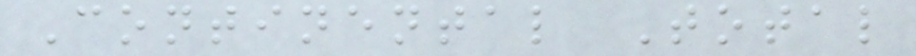Continental Total
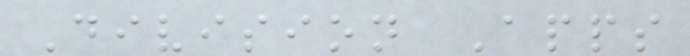Division Apps
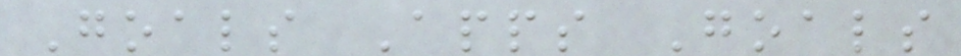Goals Apps Goals
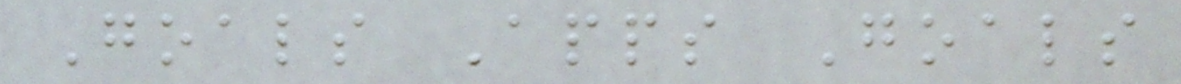Goals Apps Goals
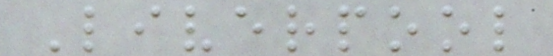Liverpool
